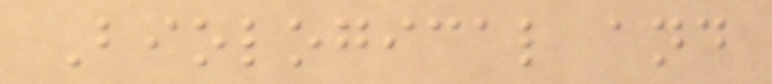Biological and
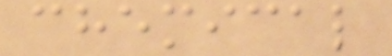chemical
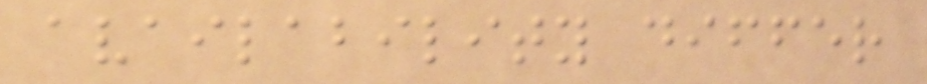availability differ
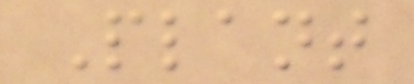Plant
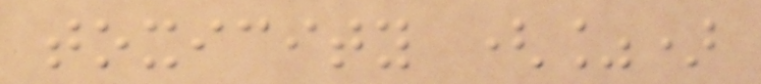toxicity (%)
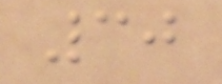30
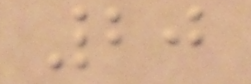20
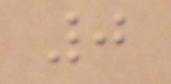0
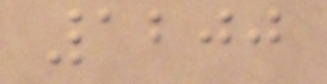1200
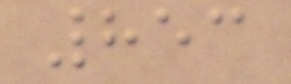853
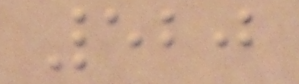520
